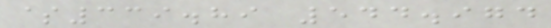$339.89 544.974
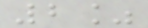2%
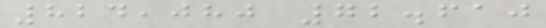824,080 72.610
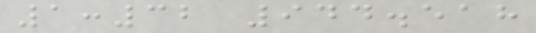1:32 944.518
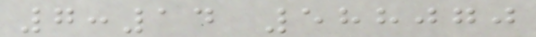7:14 588070
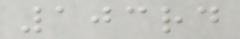103rd
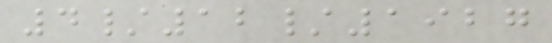4/12/1927
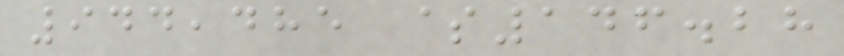944,485 $146.28
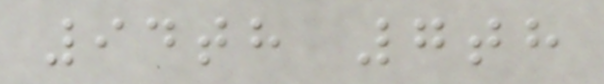94th 7th
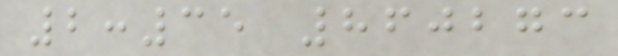2:35 860273
